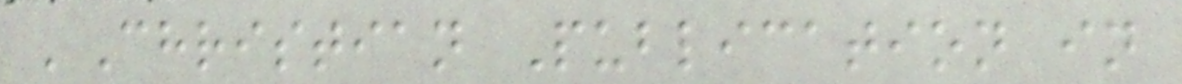'Christian Publication in
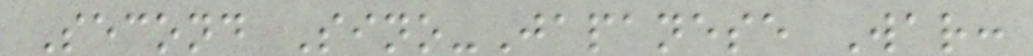Second Sino-Japanese War:
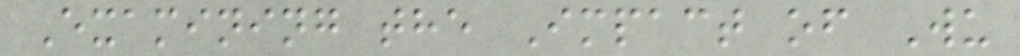Examining the Impact of Wu
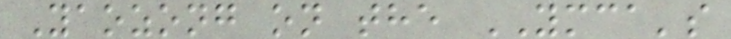Yaozong on the YMCA's
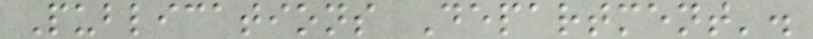Publications Department'.
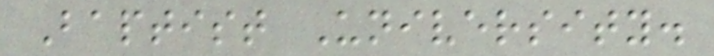Baptist University.
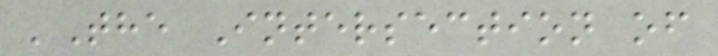'The Intersection of
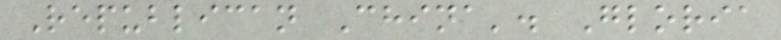Republican China'. Gloria
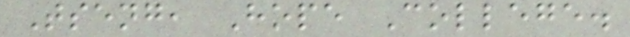Tseng, Hope College.
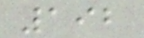192
